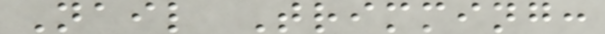Nail Trimming:
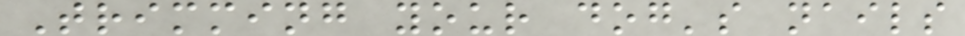Trimming your dog's nails
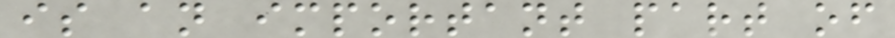is an important part of
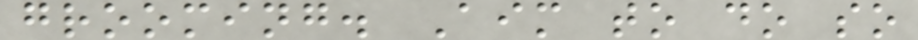grooming. Aim to do so
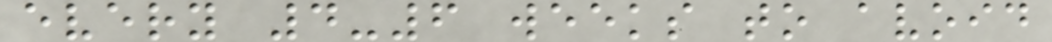every 4-6 weeks to avoid
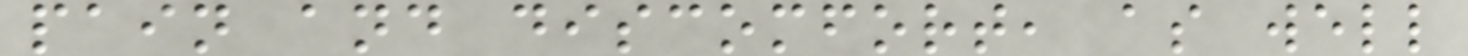pain and discomfort, as well
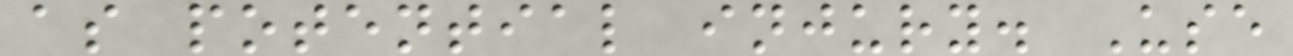as potential injury. Use
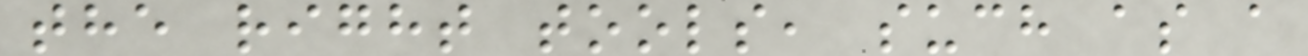the right tools, such as a
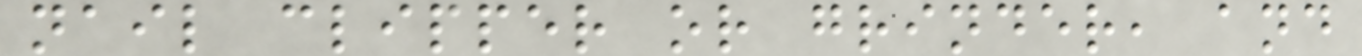nail clipper or grinder, and
